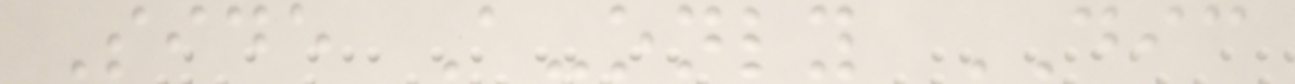Side A-only DIC
